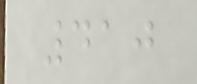410
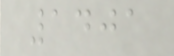1401
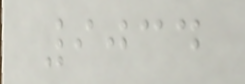9034
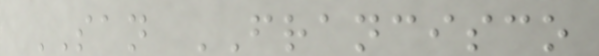SAN FRANCISCO
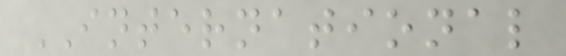INTERNATIONAL
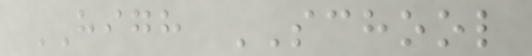HIGH SCHOOL
